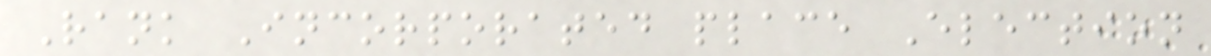Rank Incorporated place Election
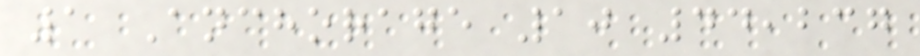1 Anchorage 10 44,237
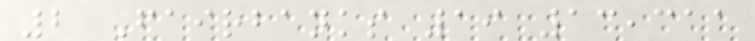2 Fairbanks 19 13,311
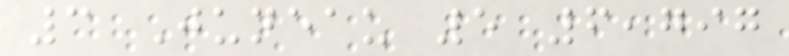3 Juneau 5 6,797
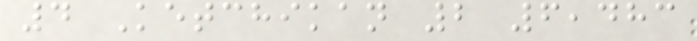4 Ketchikan 2 6,483
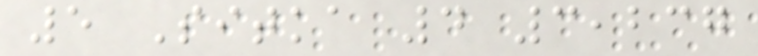5 Sitka 4 3,237
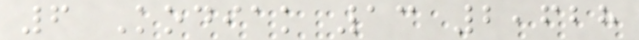6 Kodiak 13 2,628
